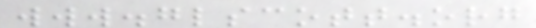www.glscott.org
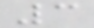3
